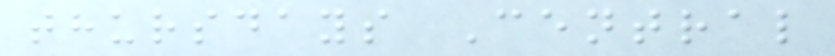thursdays Central
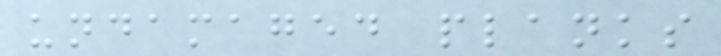undamaged planks
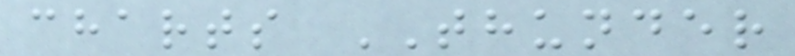charts THUNDER
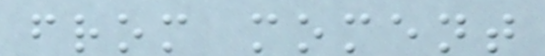from moment
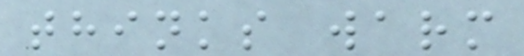thinks warm
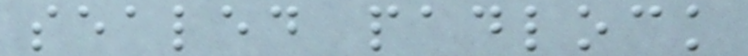sealed padlock
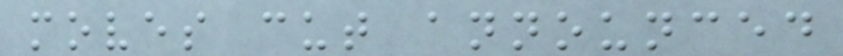moves cut announced
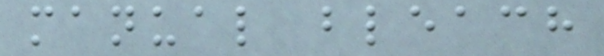manual bleach
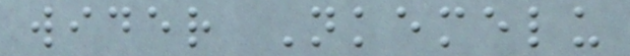wider Nkemelu
